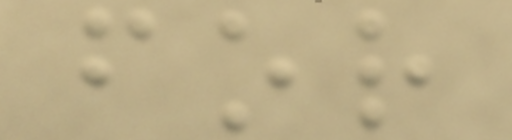for
